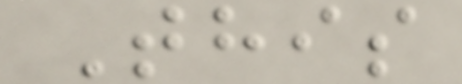This
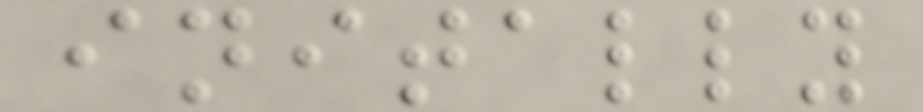initally
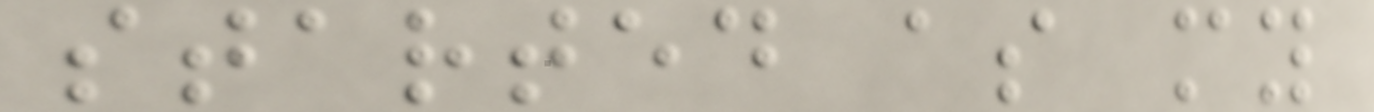started as my
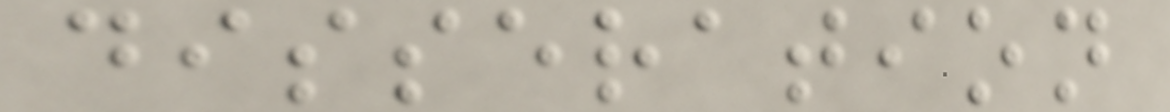disseration
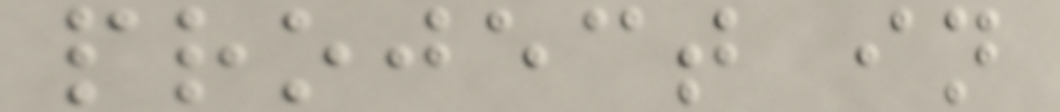project in
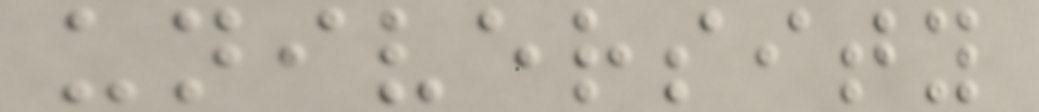university
